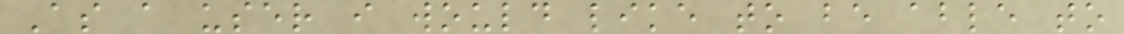As a user i would like to be able to
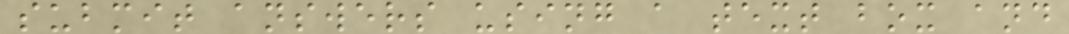submit answers using a text box and
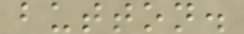button.
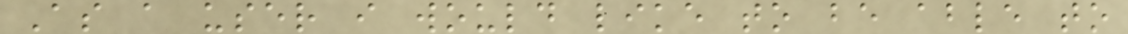As a user i would like to be able to
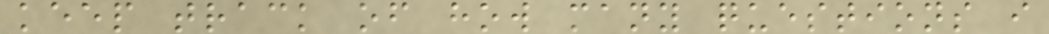keep track of how many questions i
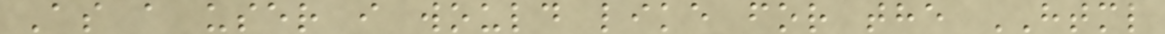As a user i would like for the HTML
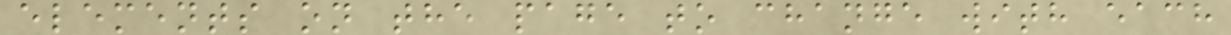elements on the page to change with each
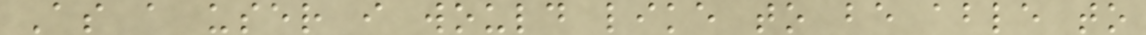As a user i would like to be able to
